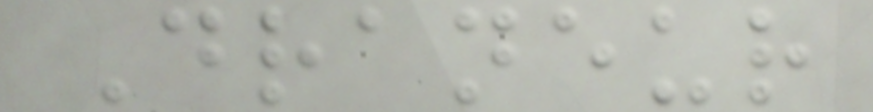Draneur
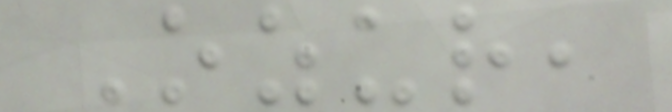Ozur,
